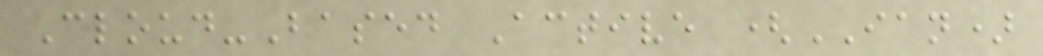Cloud-Based Active (IAN)
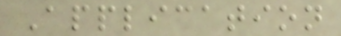Application
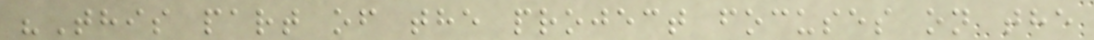"This part of the project focuses on the
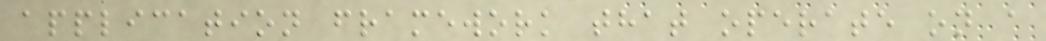application framework that operate on a
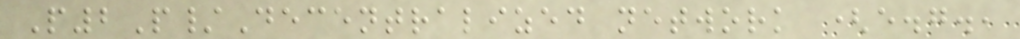P2P/Decentralized network (e.g.,
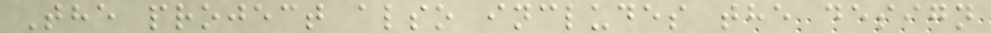The project also includes the design
